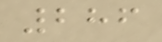286
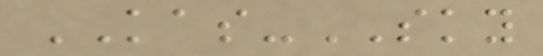KAS-SKY
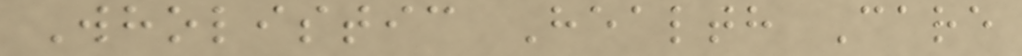Wholistic Health Care
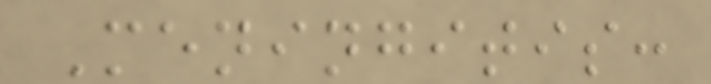Meningitis:
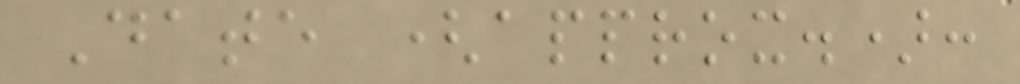Date (approx.):
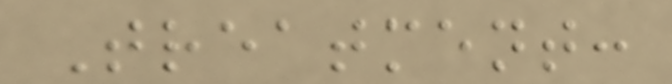Treatment:
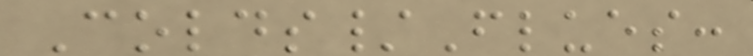Colds/Flues:
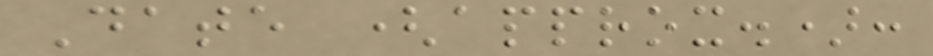Date (approx.):
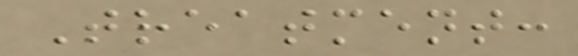Treatment:
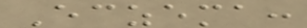Eczema:
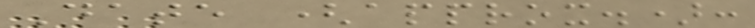Date (approx.):
